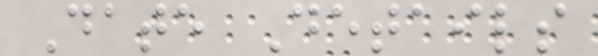Date Details
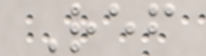Ref
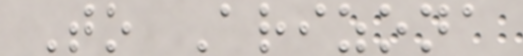To Arizona
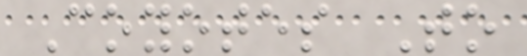Coyotes To
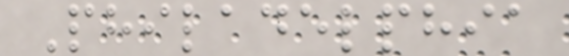Philadelphia
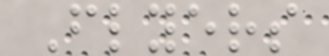Flyers
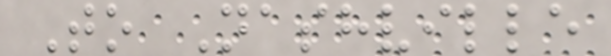To Nashville
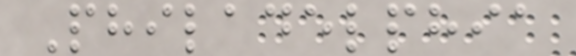Philadelphia
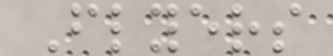Flyers
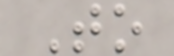To
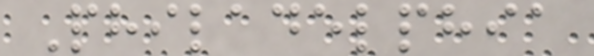Philadelphia
